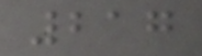217
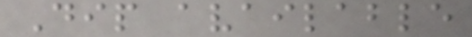Dip available
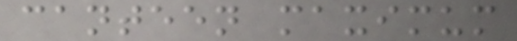canteen maximum
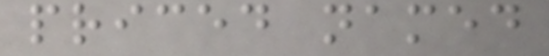priced named
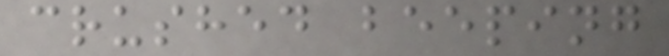crushed beeping
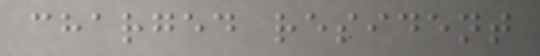charged resident
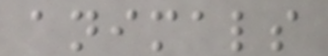animals
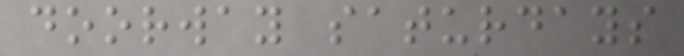doorway saturdays
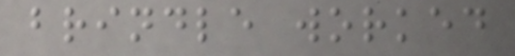brindle worked
